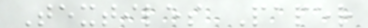Textiles Paper
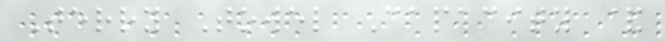Terry Towel Capacity &
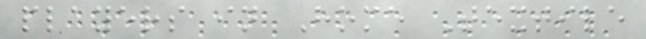players in Home Textile
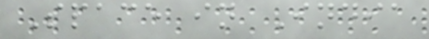Space in India
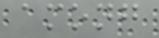among
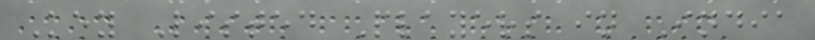Key Listed Players in India
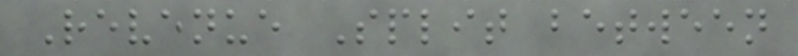Revenue Split between
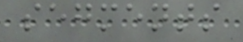segments
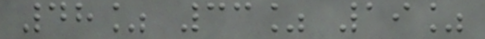48% 33% 19%
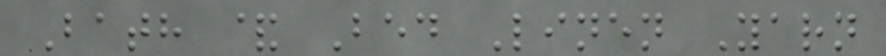Bath & Bed Linen Yarn
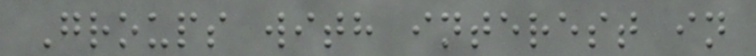Groups with interest in
